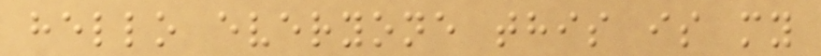hello everyone this is my
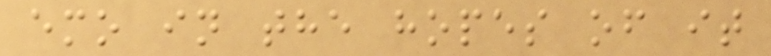emo in the hopes of it
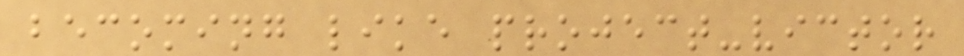becoming like project-victor
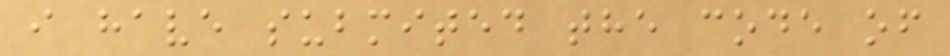i have submited the code of
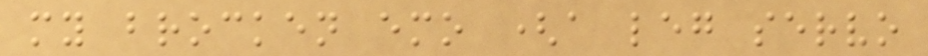my brocken emo (a leg servo
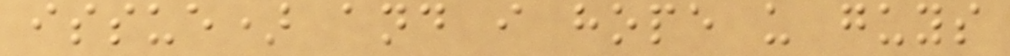issue) and i hope u guys
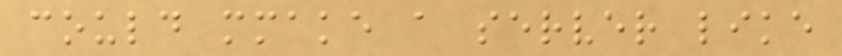could mmake a server like
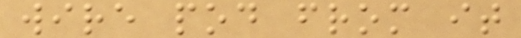wire pod from it
